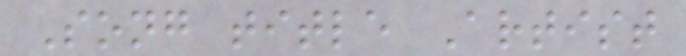Song title Artist
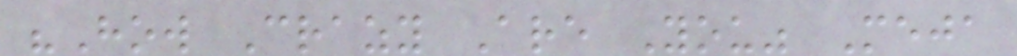"How Crazy Are You" Meja
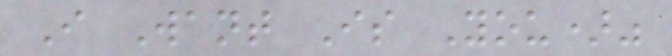I Want Is You)"
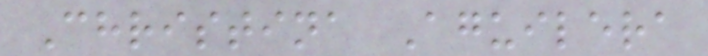Christina Aguilera
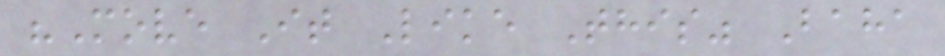"Move It Like This" Baha
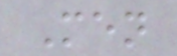Men
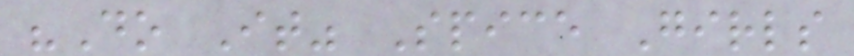"Do It" Spice Girls
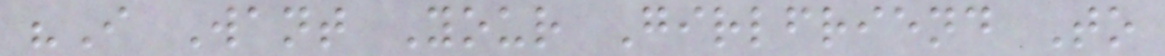"I Want Your Girlfriend To
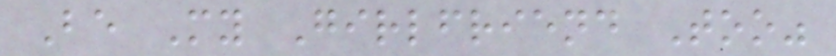Be My Girlfriend Too"
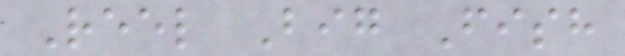Reel Big Fish
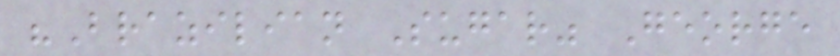"Brazilian Sugar" George
